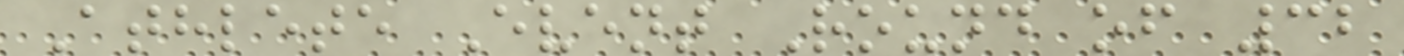Athlete Event Round of 32
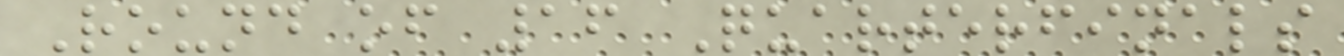Round of 16 Quarterfinals
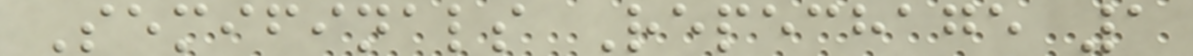Semifinals Repechage 1
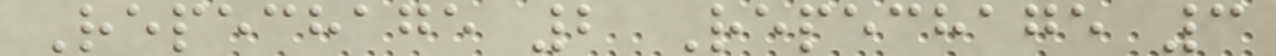Repechage 2 Repechage 3
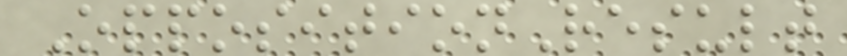OppositionResult
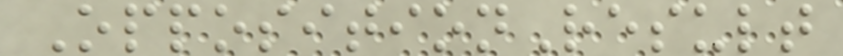OppositionResult
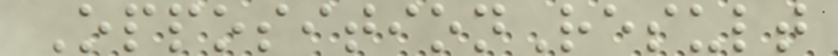OppositionResult
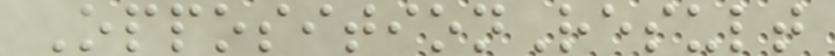OppositionResult
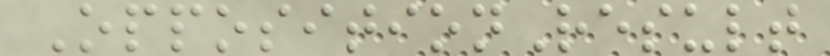OppositionResult
